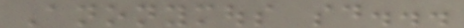Anonymous said...
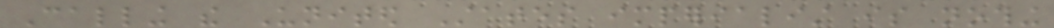Calling the United States imperialist is nothing
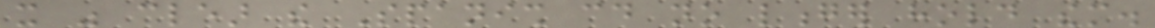it was clear the Spanish could no longer hold them.
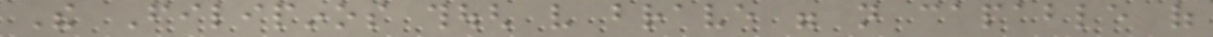The Filipinos though very brave were not capable of
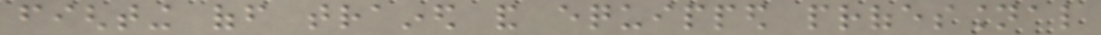fighting off trained and equipped professional
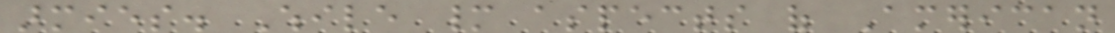armies. While many aspects of American
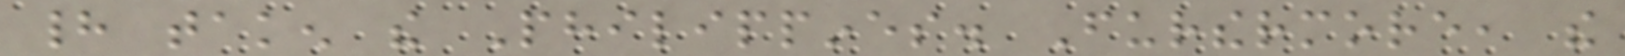had taken the Philippines. Furthermore, the
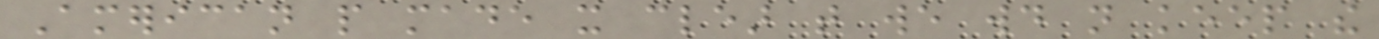American people made it clear that we would not keep the
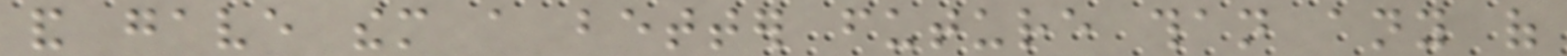and gave them a better future than any of
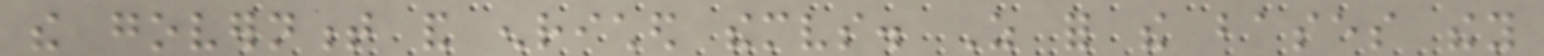the government and enriched themselves. As for the bases they
